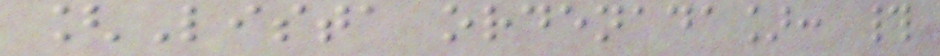[Lista ordenada]: #
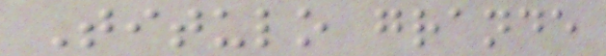Titulo grande
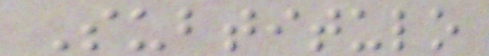Subtitulo
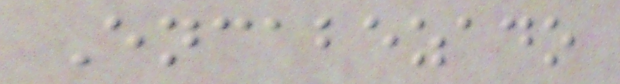Encabezado
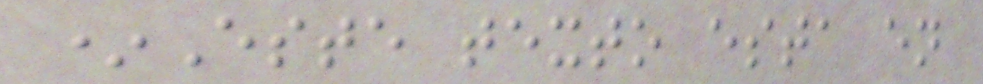*Este texto esta en
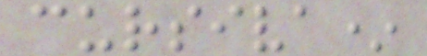cursiva*
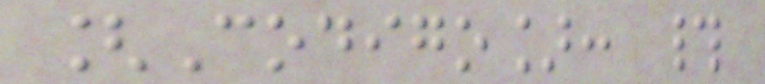[Codigo]: #
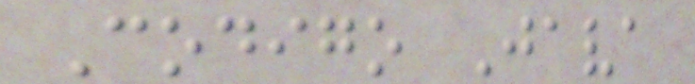Codigo Java
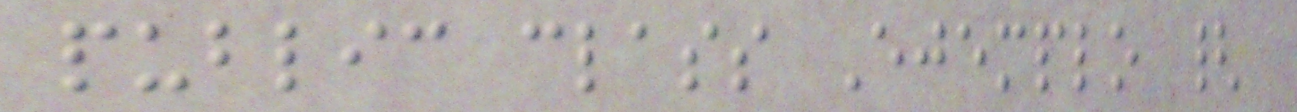public class Ejemplo {
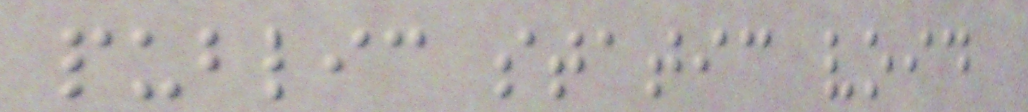public static void
